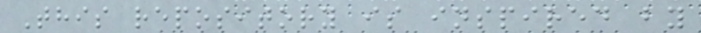This repository is inspired by
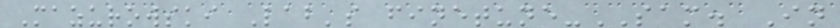Mazurowski Lab's finetune-SAM. In
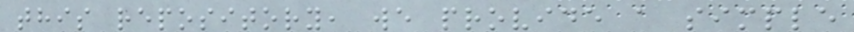this repository, we provide a simple
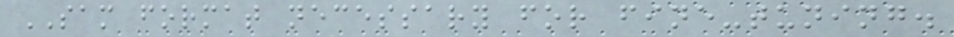SAM format necessary for fine-tuning.
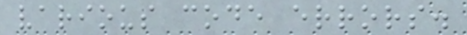various code errors.
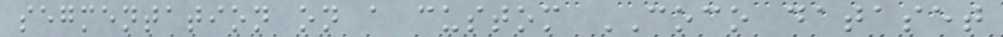segmentation on a custom COCO dataset
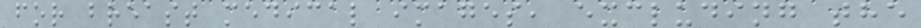for breast medical images, excluding the
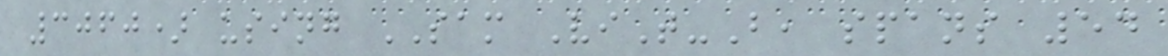3060) using SAM ViT-B, spans 54
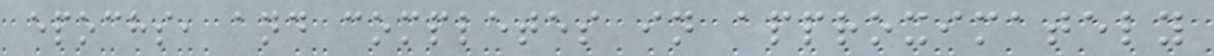epochs, and completes in approximately
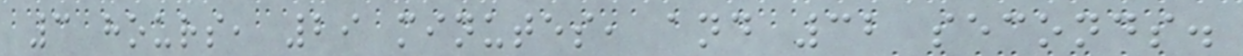3 hours, 29 minutes, and 32 seconds.
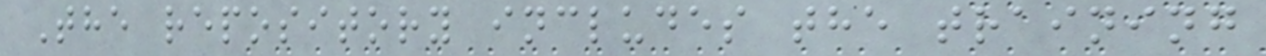The repository includes the training
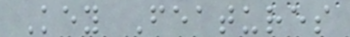Key Features
